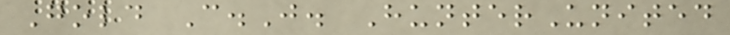Gold C.J. HunterUnited
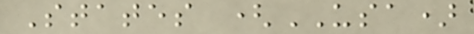States (USA)
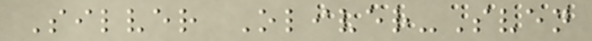Silver Oliver-Sven
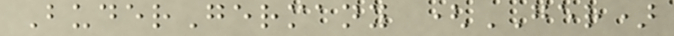BuderGermany (GER)
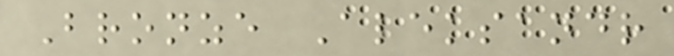Bronze Aleksandr
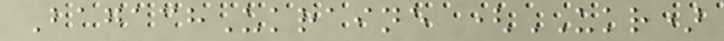BagachUkraine (UKR)
